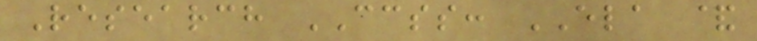Research CCSS: ELA &
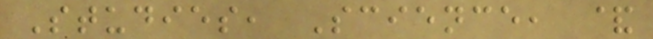Studies, Science, &
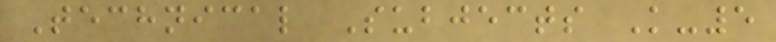Technical Subjects K-5
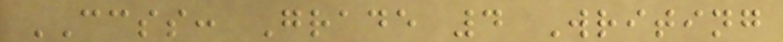CCSS: Grade 4 Writing
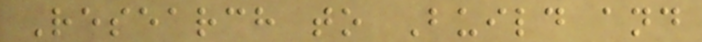Research to Build and
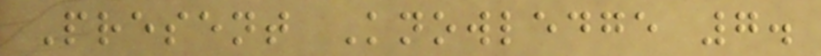Present Knowledge 7.
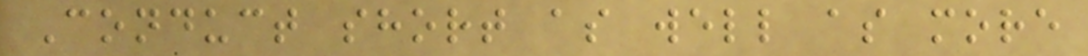Conduct short as well as more
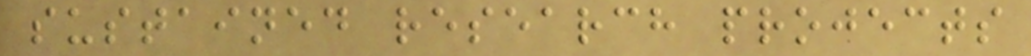sustained research projects
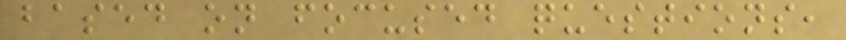based on focused questions,
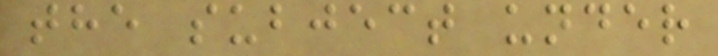the subject under
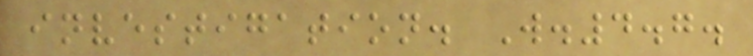investigation. W.4.7.
